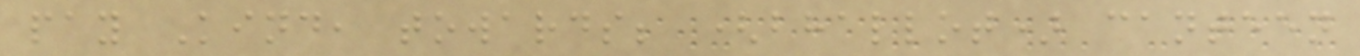pay Kind, towards; (bhallot) canteen
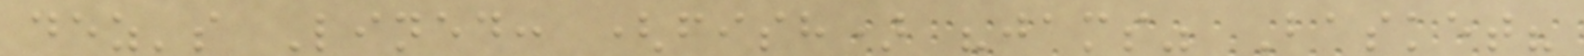dez's Lined: (fish) "jams" Basket?
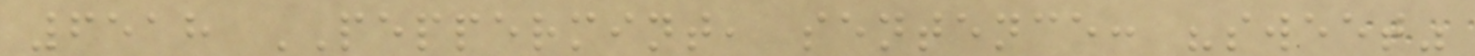6518 PEPPERMINT, sentence: "sweet"
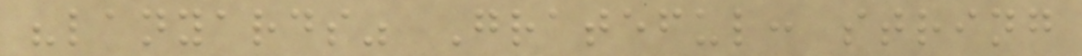"lanyards" Grateful: string
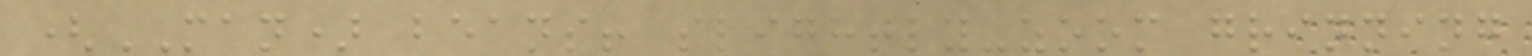(MAN) beans! slightly-zoom grinning
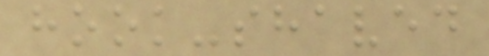hook-shaved
